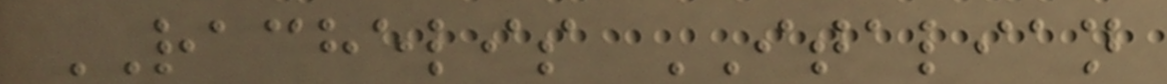RACHELIS ITALIAN
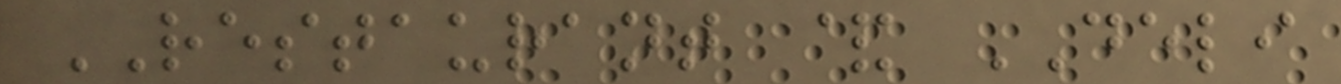RESTAURANT & DELI
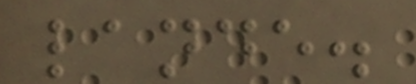lande.
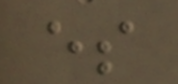es
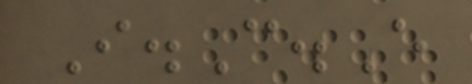I.C.E
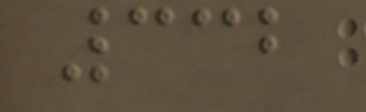332
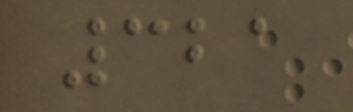321
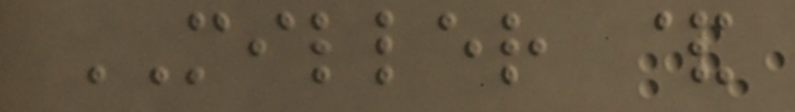MILLER &
